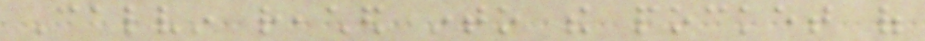Calvin reached into the pocket of
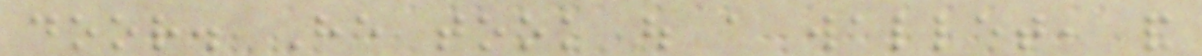door. He took out a wallet, and
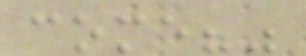come?"
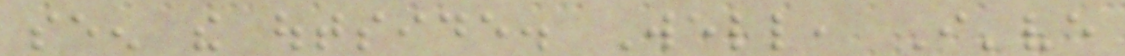seen the outside. Well, I've
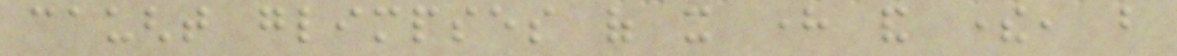caught glimpses of it here and there, but
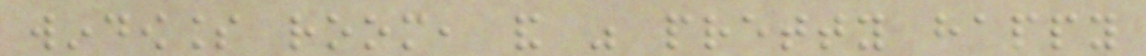windowless room, and was pretty happy
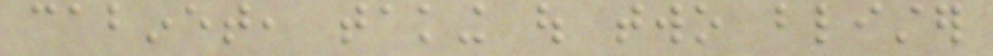cabinet, taking out two blister
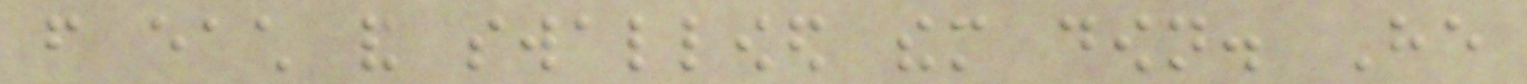from each and swallowed them down. He
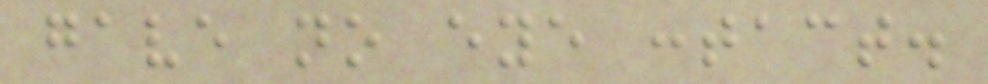gave no eye contact.
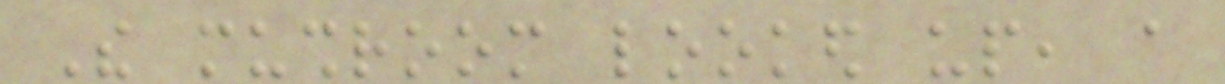The mushroom looked up, a
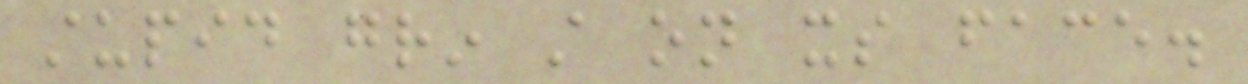stupid grin still on its face.
